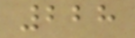228
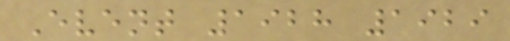Event 1928 1929
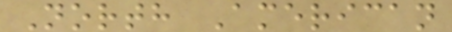North American
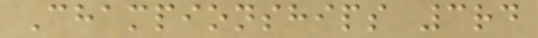Championships 3rd
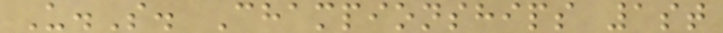U.S. Championships 1st
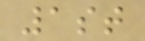1st
